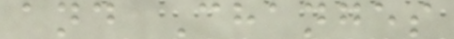and Changes
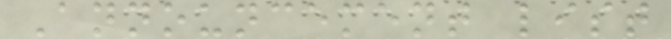Announcement list
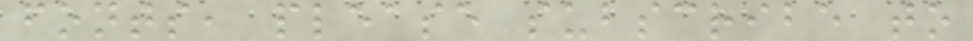fonts, please subscribe to
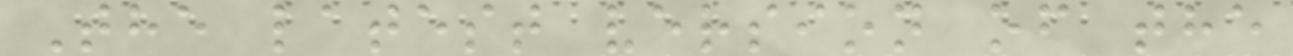The latest version of the
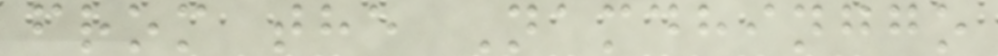from the Namdhinggo
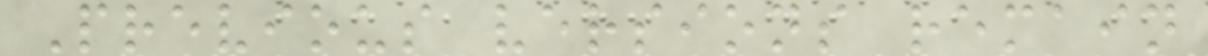Previous versions remain
